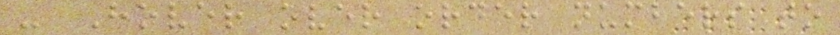- Hover over order numbers to
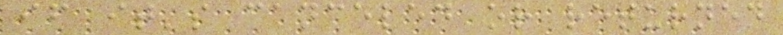if it's canceled or returned
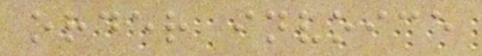order invoice
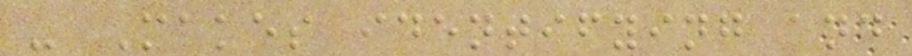- Makes identifying and
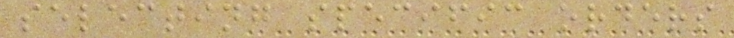selecting specific orders
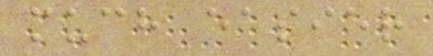much easier
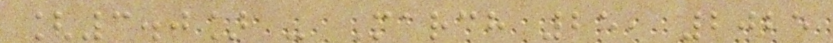[3.0] - March 25, 2025
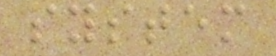system
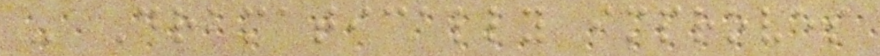- Dramatically improves
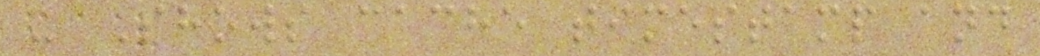- Shows cache timestamp and
